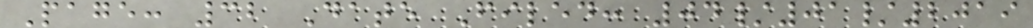Page: 32 Date Filed: 04/01/2019
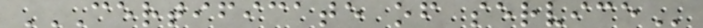CERTIFICATE OF SERVICE
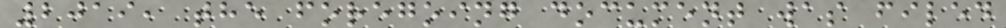2019, the foregoing document was filed
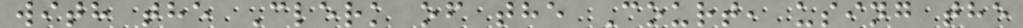with the Clerk of the Court, using the
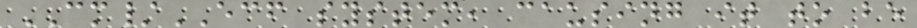CM/ECF system, causing it to be
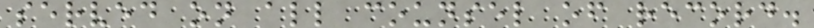served on all counsel of record.
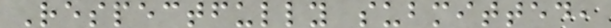Respectfully submitted,
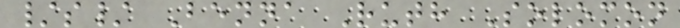/s/ Benna Ruth Solomon
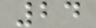24
